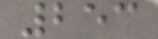253
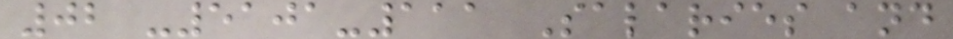02 -5101-111 Salaries and
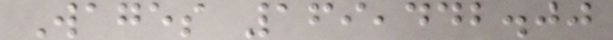Wages 169,442.00
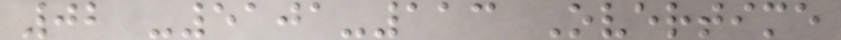02 -5101-113 Overtime
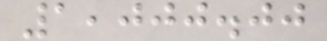1,000.00
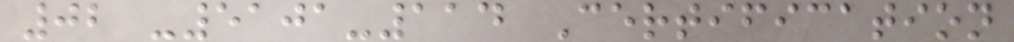02 -5101-114 Certification
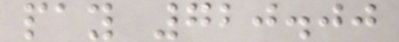pay 720.00
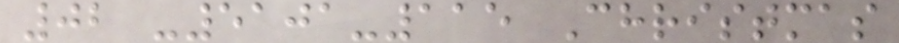02 -5101-115 Christmas
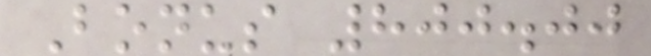Bonus 800.00
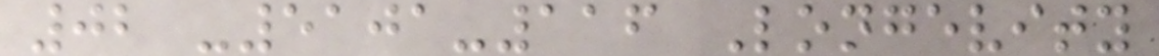02 -5101-116 Longevity
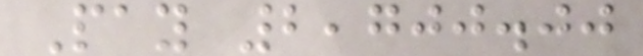Pay 2,700.00
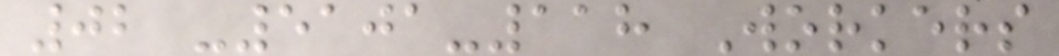02 -5101-118 Workers
